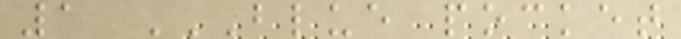1 BLUE POCKET
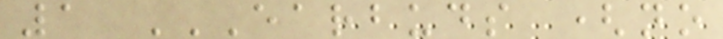1 EARBUDS (NO
